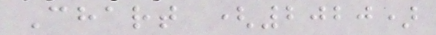Chart (2020)
